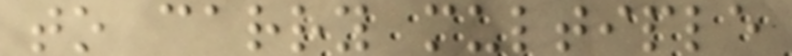to carry multiple
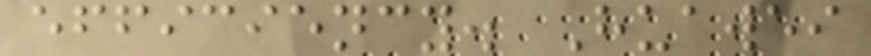efficiency. Huawei
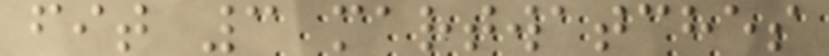fit 3 martwatches
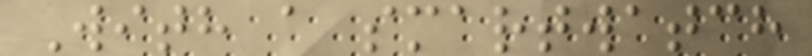With a smartwatch
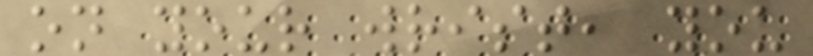on your wrist, you
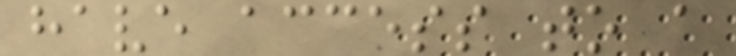have access to a
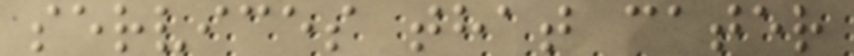services that cater
